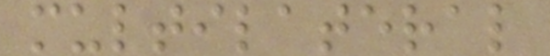multilateral
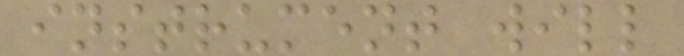instrument will
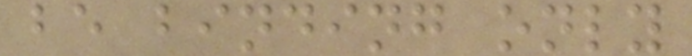be binding only
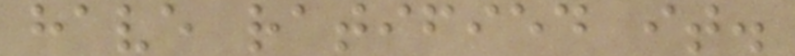have ratified it.
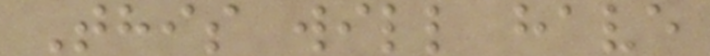This will have
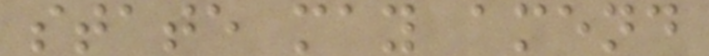state may amend
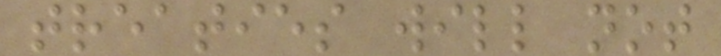treaties will not
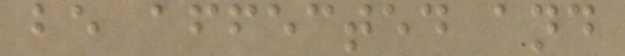be affected and
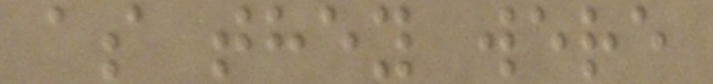as they were
